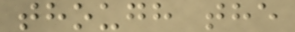though the
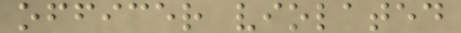officer violated
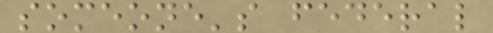someone's federal
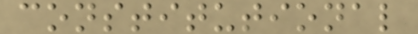constitutional
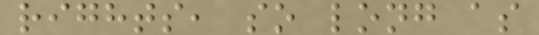rights, so long as
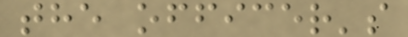the officer's
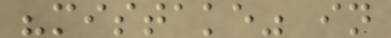"mistake" in
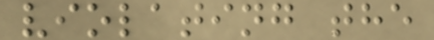violating the
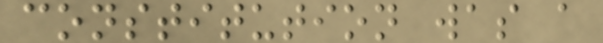constitution was a
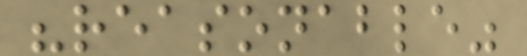"reasonable"
